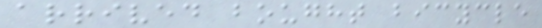arrived bought bicycle
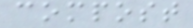compost
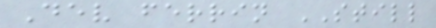Dev ferrin STILL
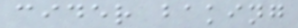cider baking
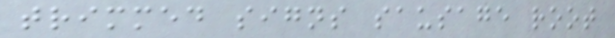trimmed signs sausage root
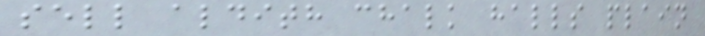sell aldith chalk halls plain
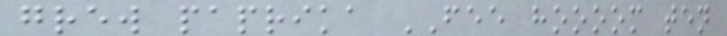grew paprika FEE hoooom ten
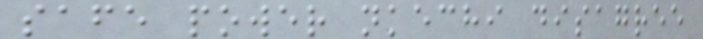safe power nkechi disagree
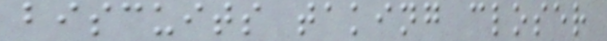biscuits taking closer
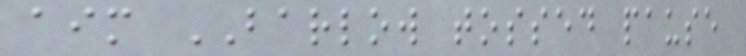aim BARLOW tossed pause
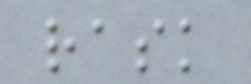rask
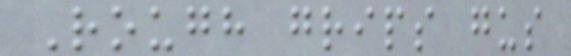Rough grips gus
